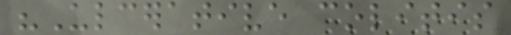"Ulcerative colitis
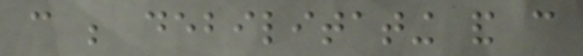can be debilitating and can
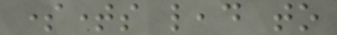sometimes lead to
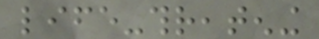life-threatening
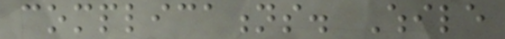complications. While
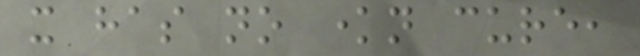it has no known cure,
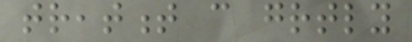treatment can greatly
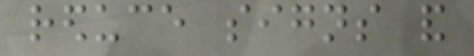reduce signs and
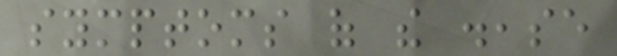symptoms of the disease
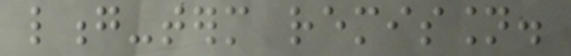long-term remission.
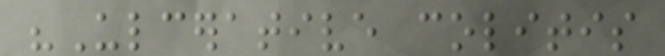"Ulcerative colitis
